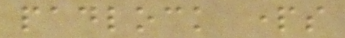padlock parts
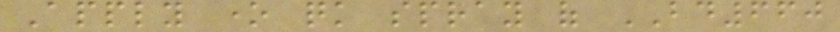Apply one quick spray of BD660
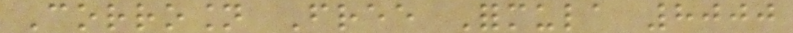Corrosion Free Formula 8000
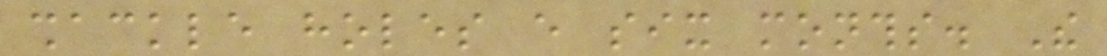shackle holes every six months. The
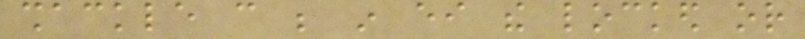shackle can be in either the locked or
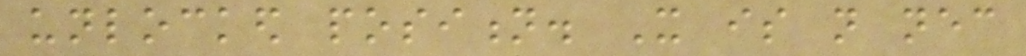unlocked position. It is not necessary
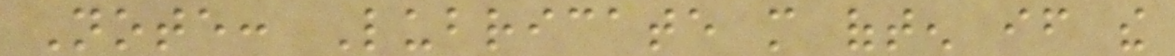Note: Lubricate more often if the
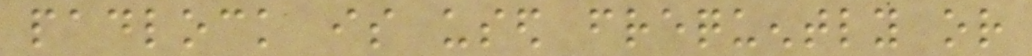padlock is used frequently or
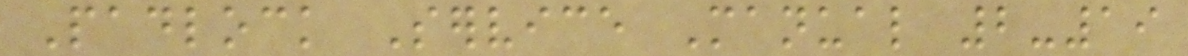Padlock Service Manual 2-19
